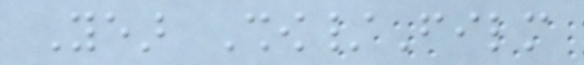Year Show/Film
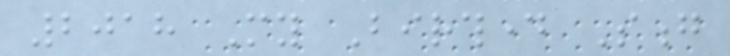2018 My Birthday Song
